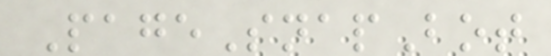PageSnapBot
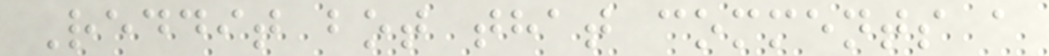Reddit bot that comments a
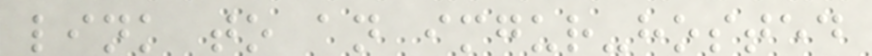link to an imgur-hosted
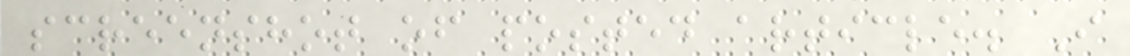screenshot of posted article. I
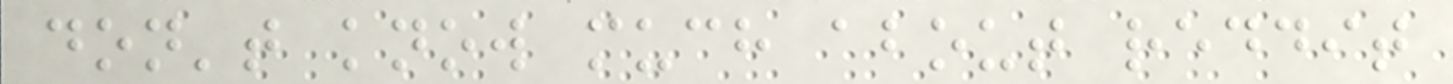don't know much about reddit
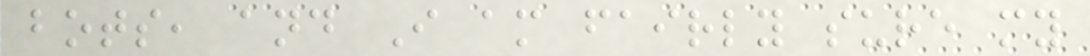bots, and I am fairly sure my
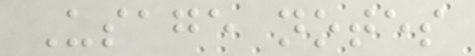Usage notes
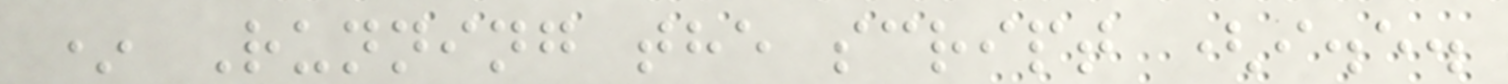* Running the script (i.e.
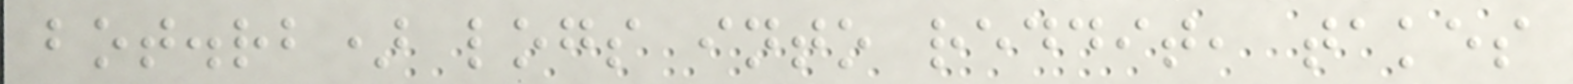bot.rb) logs into reddit, takes
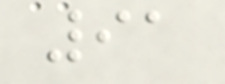91
